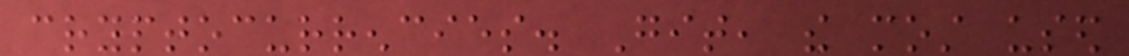cryptocurrencies. Git, the most used
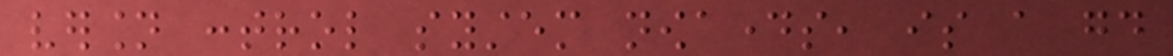version control system nowadays, is a good
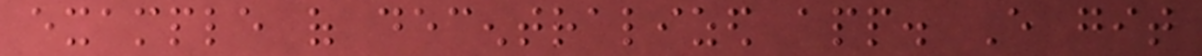example of decentralized app. Every git
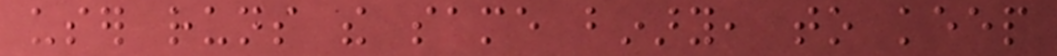user runs the same binary, to keep
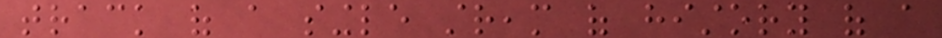track of a single stream of history of a
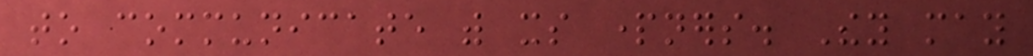to communicate with its partners. They may
